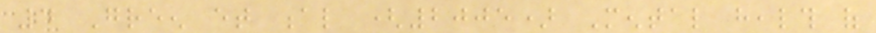4 Green et al (2005) Mental health of
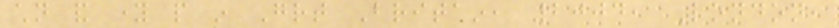children and young people in Great Britain, 2004, London,
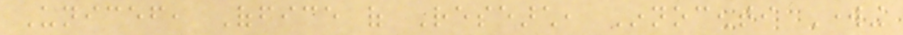Unicef, Office of Research, Innocenti Working
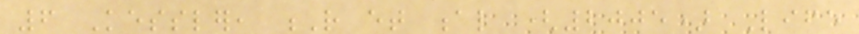6 Kessler, R et al (2005) Life
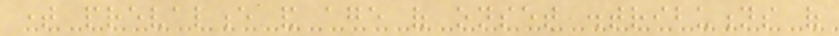time prevalence and age of onset distributions of
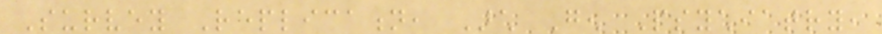Survey Replication, Arch Gen Psychiatry,
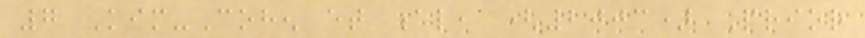7 Kim-Cohen et al, (2003) Prior
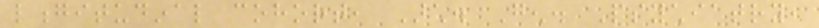longitudinal cohort, Arch. Gen. Psychiatry,
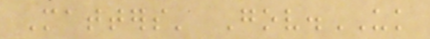Matters' Gov.UK
